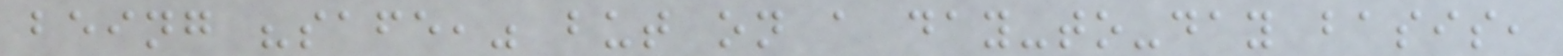being "safe," but on a day-to-day basis,
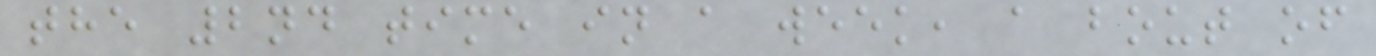the 2nd time in a week, a bout of
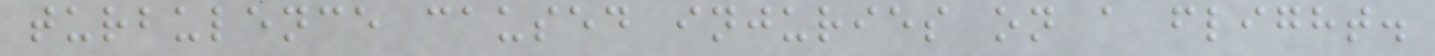turbulence caused injuries on a flight.
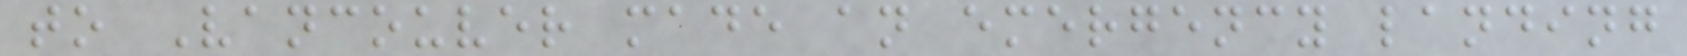to Vancouver made an emergency landing
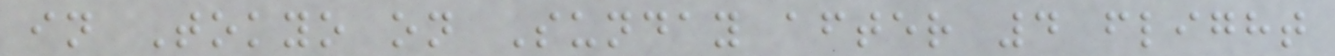in Tokyo on Sunday after 4 flight
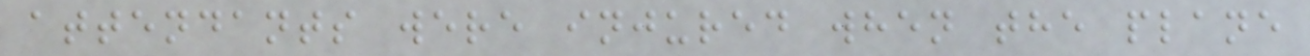attendants were injured when the plane
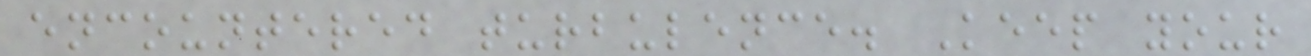encountered turbulence. Keep your
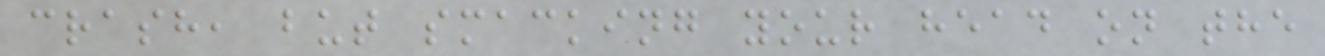crash, but smacking your head on the
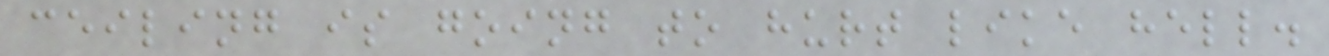ceiling is going to hurt like hell.
